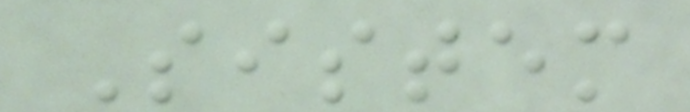Sistem
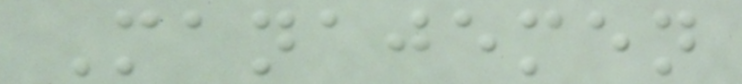Manajemen
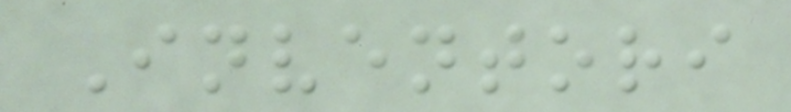Inventori
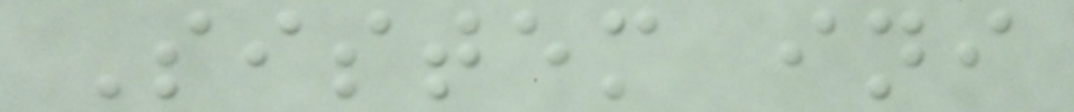Sistem ini
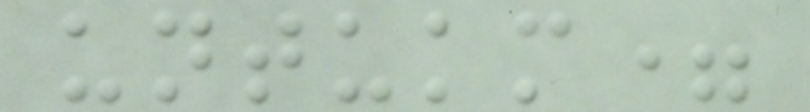untukm=
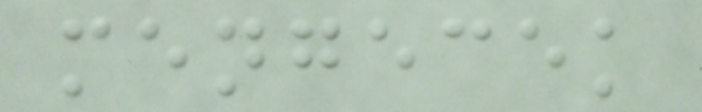mengecek
